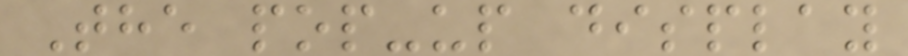The pop-up display
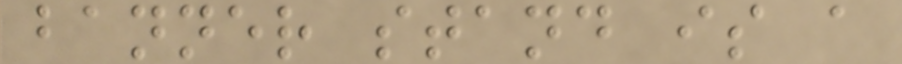banner stand is a
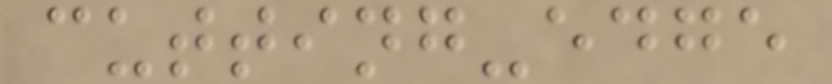cutting-edge
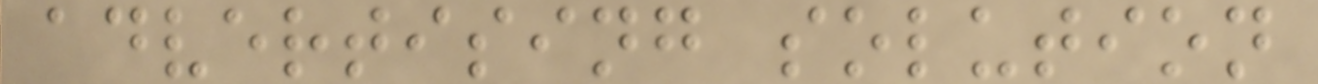advertising solution
